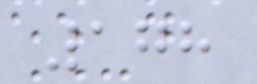178
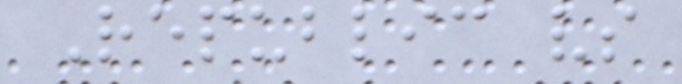Republic vs
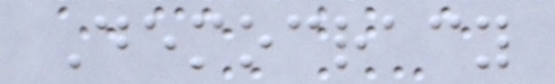Democracy
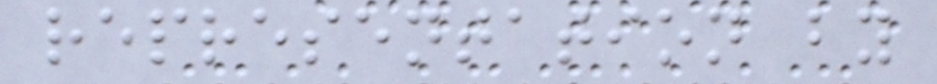representation by
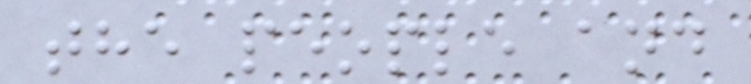the people and
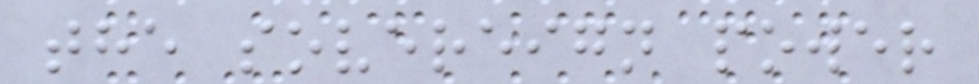the sovereign power
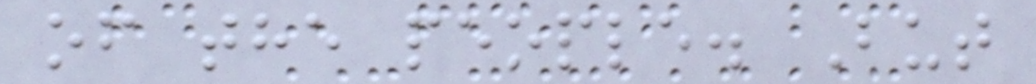of the people. But
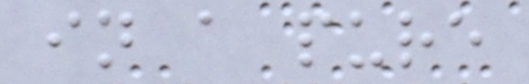in a pure
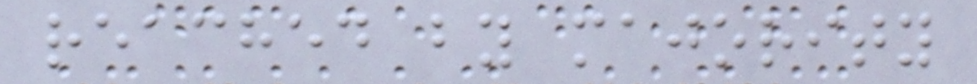reached by majority
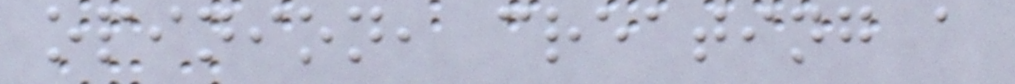opinion, creating a
